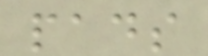pads
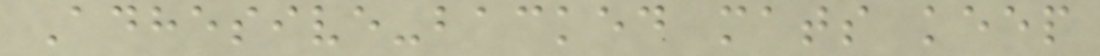Adhesive-backed mats keep
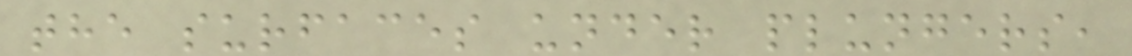the surfaces under plungers,
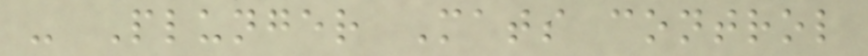- Plunger Mats control
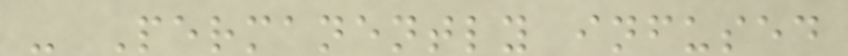- Permanently infused
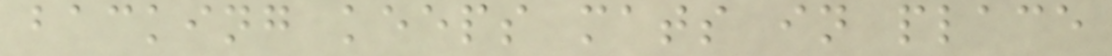backing keeps mats in place
